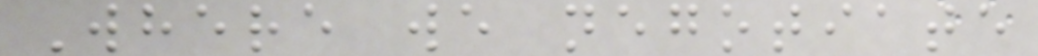Where we negotiate
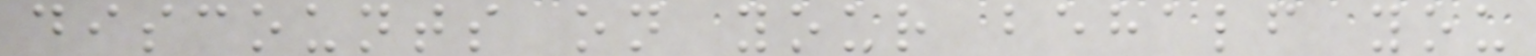discounts on your behalf you
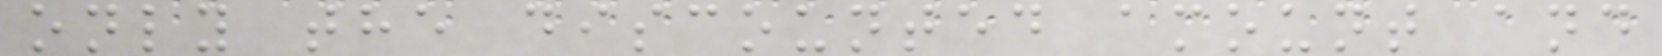only the discounted amount and
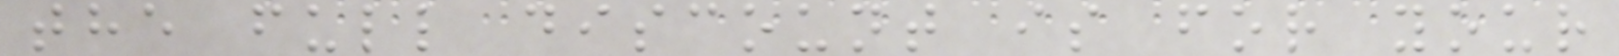the full discount is for your
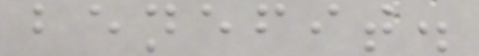benefit.
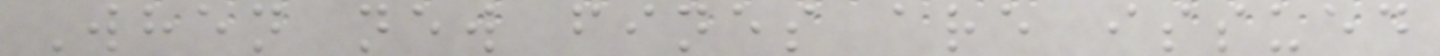When new fines are issued
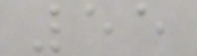55
